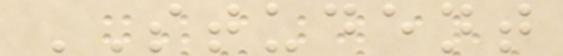STUDENT
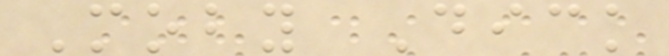Moby Dick
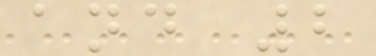and 2
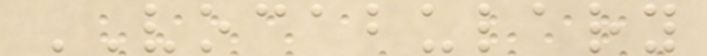VOCABULARY
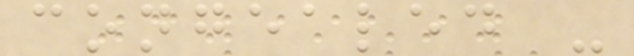congealed -
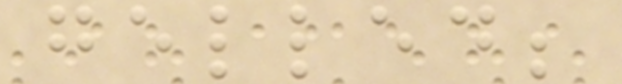gelled;
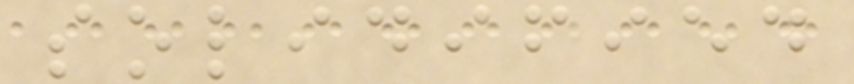solidified
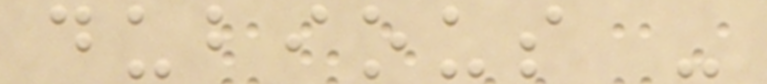dubious -
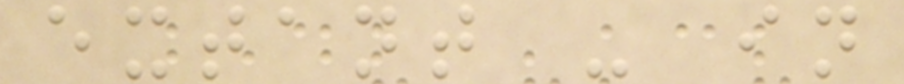extant - in
